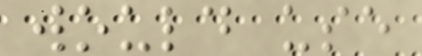would use
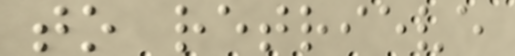to retrieve
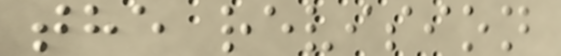the revision
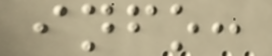info:
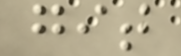git
